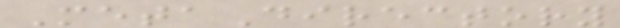MetaDirectory
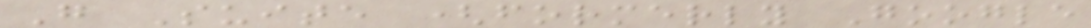G Suite (formerly Google
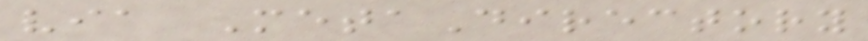via MetaDirectory
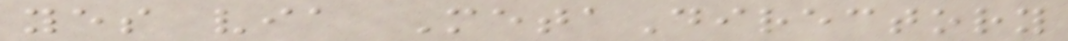yes via MetaDirectory
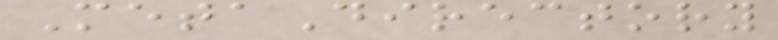MetaDirectory
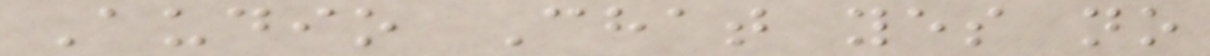Audio Chat yes no
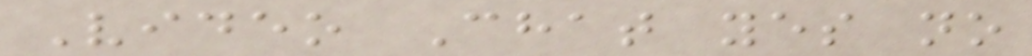Video Chat yes no
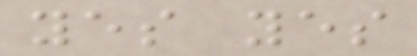yes yes
